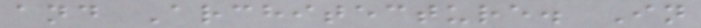and Architecture. In
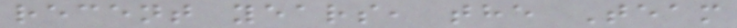recent years, the Team
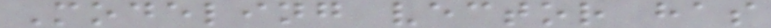Modeling vector has
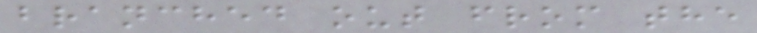branched out from the
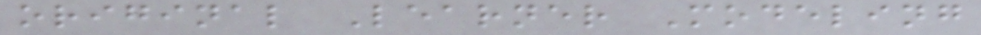original Learner Modeling
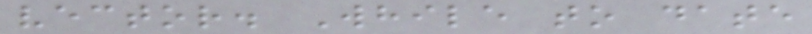vector. While to date
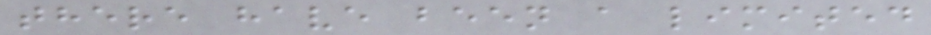there have been a limited
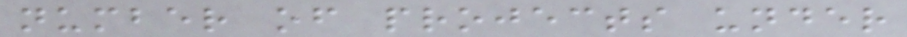number of projects under
